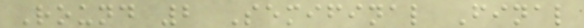Round 2 Semifinal Final
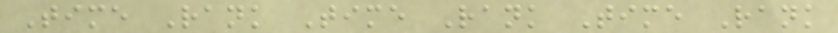Time Rank Time Rank Time Rank
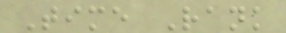Time Rank
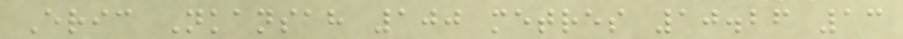Eric Nkansah 100 metres 10.26 13
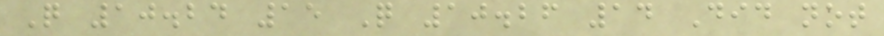Q 10.24 15 Q 10.26 14 Did not
